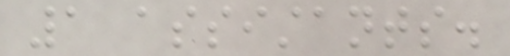1 assistants.
